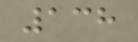138
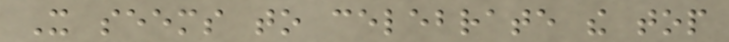It seems to celebrate the top
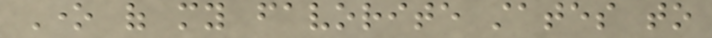One of my favorite states to
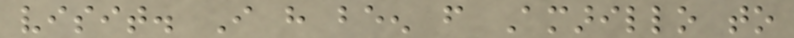visit. I have been from Amarillo to
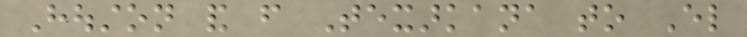Houston and from Texarkana to El
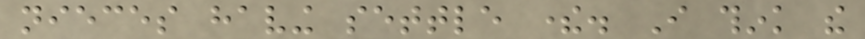nieces having settle there. I think the
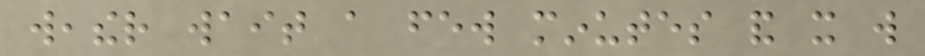weather wait a few minutes and it will
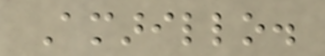Amarillo.
